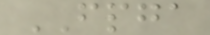FPGA
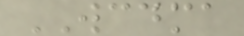WCDMA
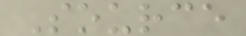Source
